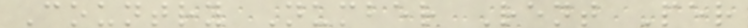Country Number Rent Per
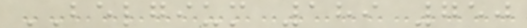BELGIUM 189 750
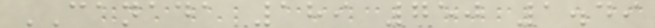CANADA 189 750 1.49
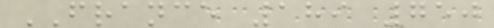FRANCE 189 750
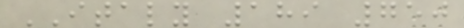ITALY 189 750
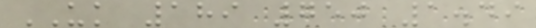UK 189 750 1.49
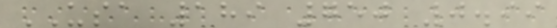USA 189 750 0.99
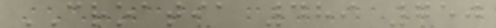CROATIA 489 750
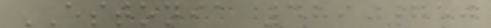ESTONIA 489 750
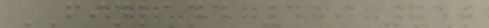FINLAND 489 750
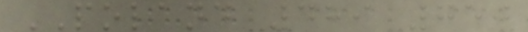POLAND 489 750
